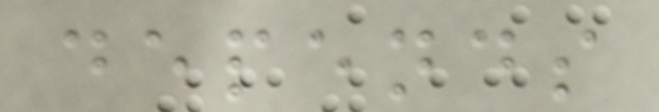depends
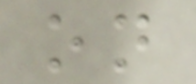on
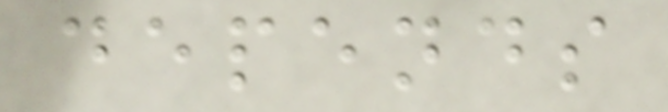depends
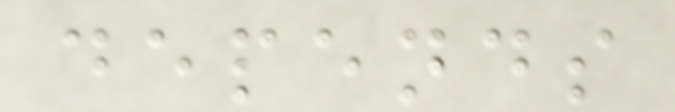depends
